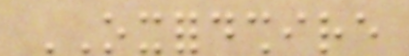OXFORDSHIRE
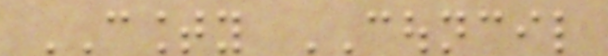COUNTY COUNCIL
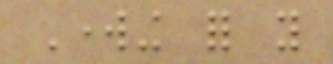Working for you
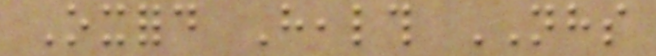Oxford Health NHS
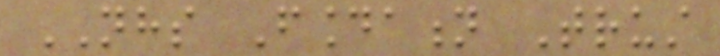NHS Foundation Trust
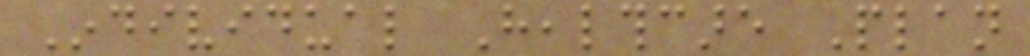Individual Healthcare Plan
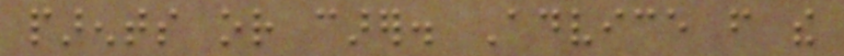parents or carer. Advice from the
